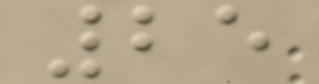25
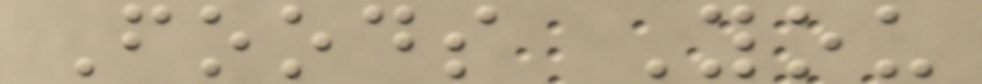Foods You
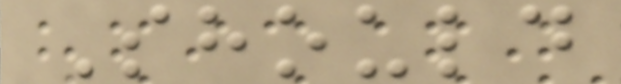Should
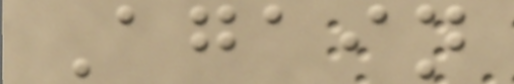Again
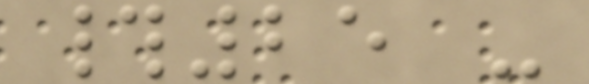#25 -
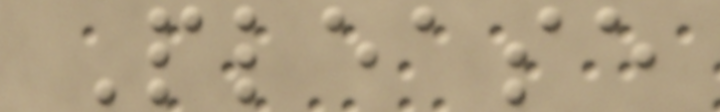Please
